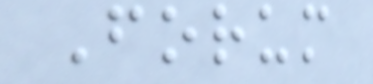Forum
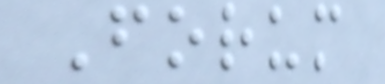Forum
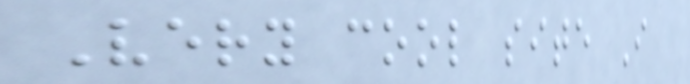Very cool site I
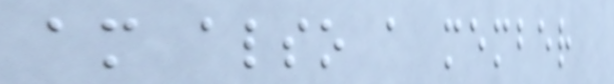am also a member
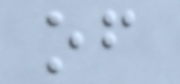of
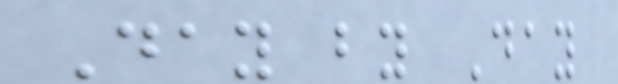Day by Day
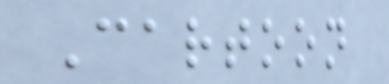Cartoon
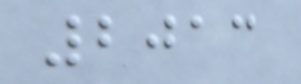2013
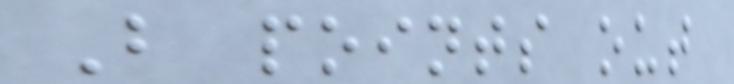B points out
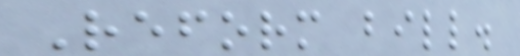Reform bill.
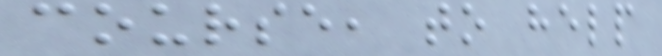course, to help
